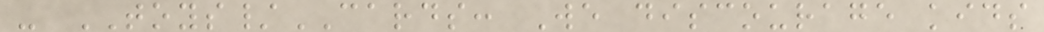- TOYS/CARDS: We discourage kids
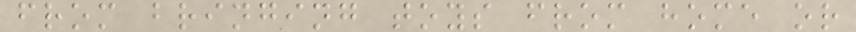from bringing toys from home or
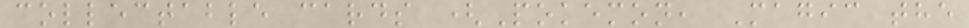collectable cards (Pokemon, Magic the
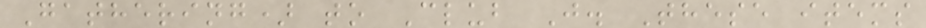Gathering) to Club J. These items
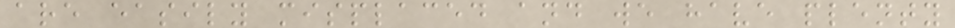are easily misplaced and we have plenty
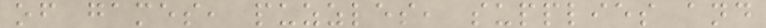of games, puzzles, supplies and
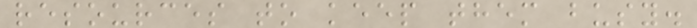resources to keep them busy.
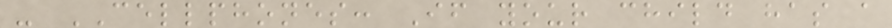- CELLPHONES: If your child has a
